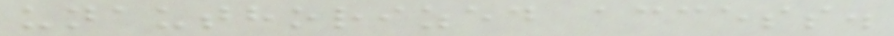unauthorized access.
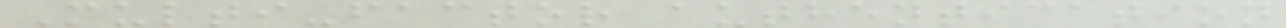Multi-factor authentication
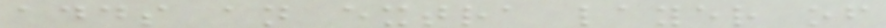adds an extra layer of
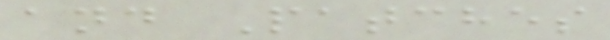and Patches
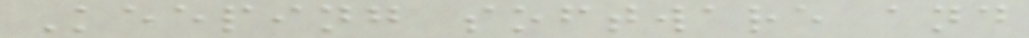Keeping software and
